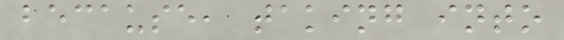because, taking into
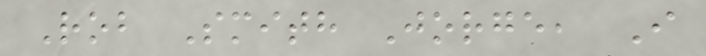Rob Smith Jorge, I
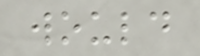would
